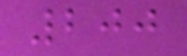200
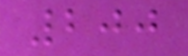200
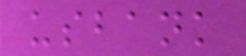usbank
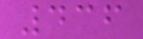436
